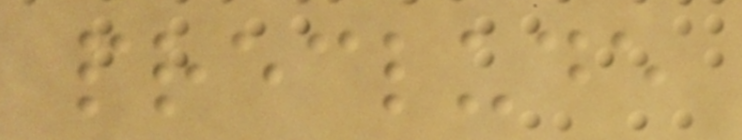preclude
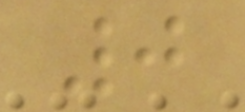0
